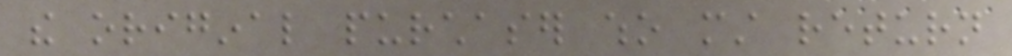the original purchaser who must return
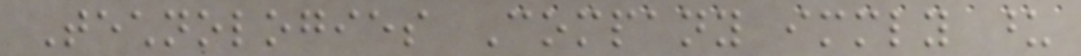Technologies Company immediately upon
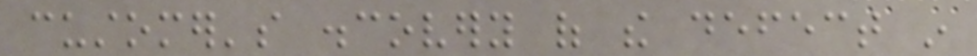customer's discovery of the defect in
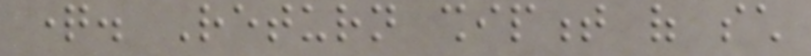question. Return shipment of such
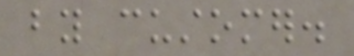by customer.
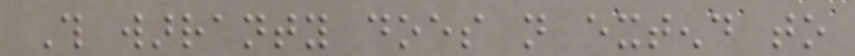This warranty does not extend to
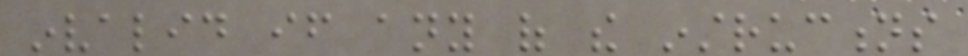invalid if any of the instructions
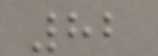82
